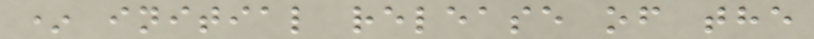* initial release of the
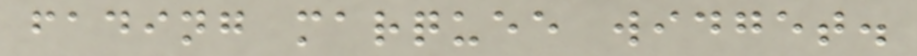fading marquee widget.
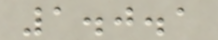1.0.1
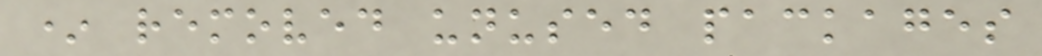* removed unused packages
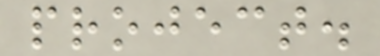project.
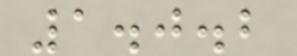1.0.2
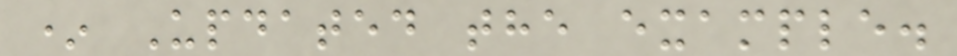* Updated the example.
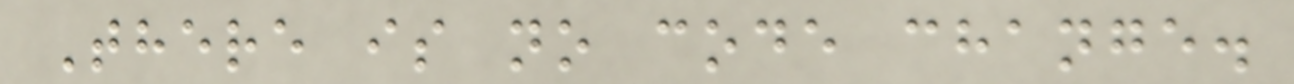There is no code change.
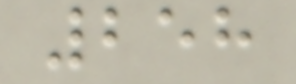258
